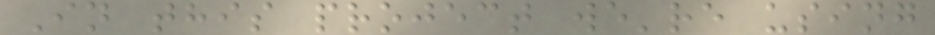In this project we're using
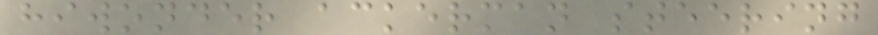hiwonder ackerman steering
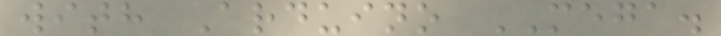with Arduino MEGA.
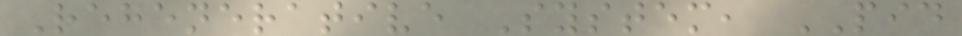Regenerative System, PID
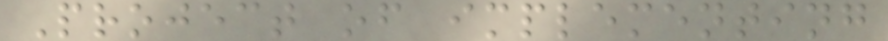Project of implementing
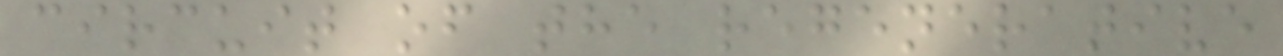circuit of the regenerative
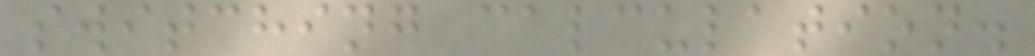switching calculation.
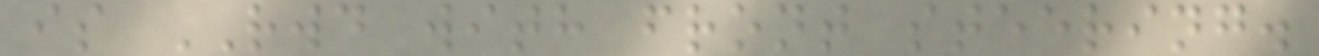is RWD with front steering.
